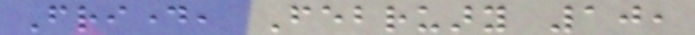Friday, February 10,
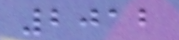2012
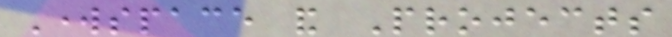Workspace and Projects
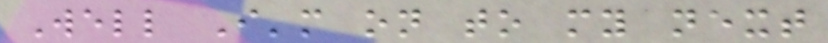Well I'm on to my next
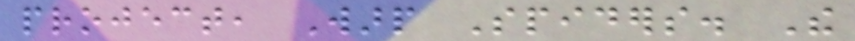project, Warp Spiders. The
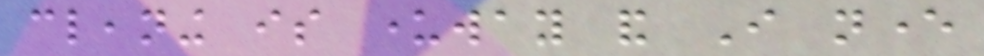cleaning is underway and I never
